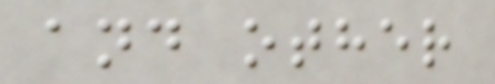and other
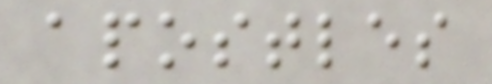apostles
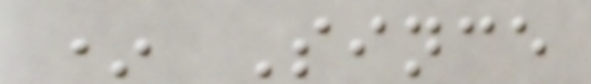* Since
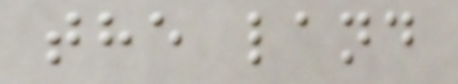the land
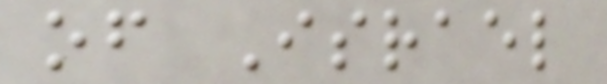of Israel
